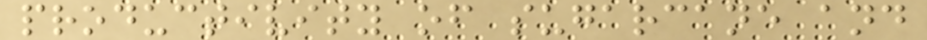productivity of sugarcane and
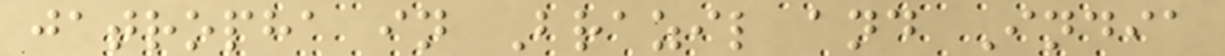jatropha in Brazil and India
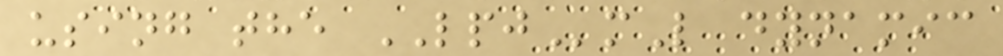using the LPJmL dynamic
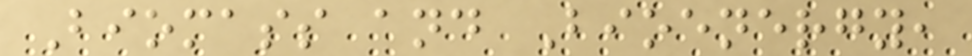Biomass and Bioenergy,
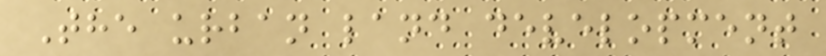The urban land development
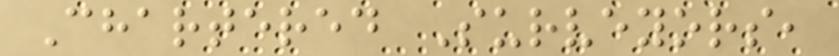Chartered Surveyors,
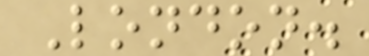London.
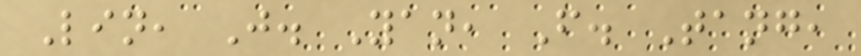Lin, J. Yan, F. Tang,
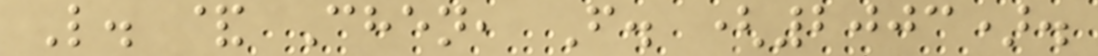L. & Chen, F. (2003).
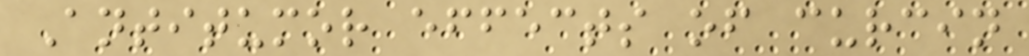Antitumor effects of curcin
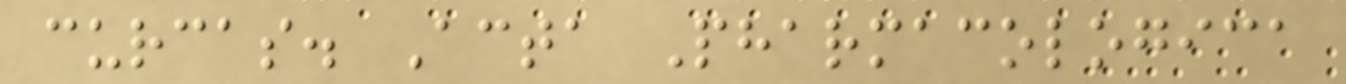curcas. Acta Pharmacologica
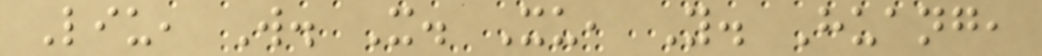Liu, W. X. Xu, Y. Huang,
